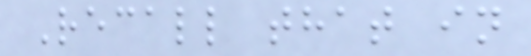Recall that in
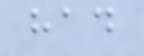had
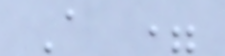A =
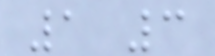1 3
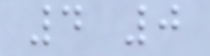4 0
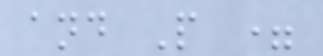and P =
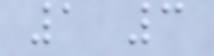1 3
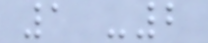1 -2
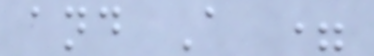and A =
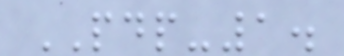PDP-1.
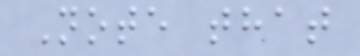Note that
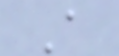A
